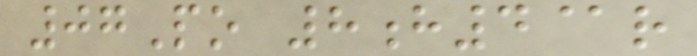07Po 8h4@r
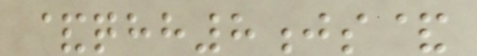&qhh8js&
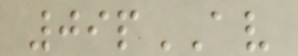09pAV
